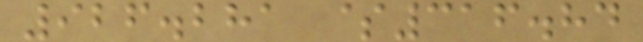926.281 $316.84
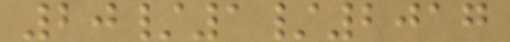20/1/2017
